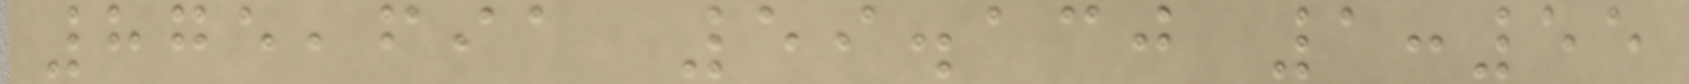875,691 59.130 1:55
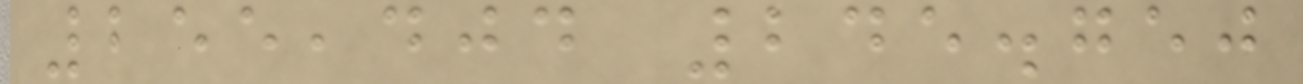255,404 245.750
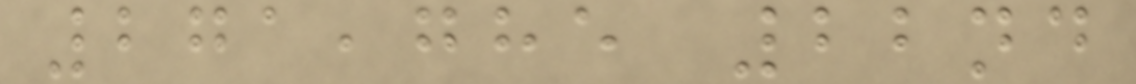271,785 22nd
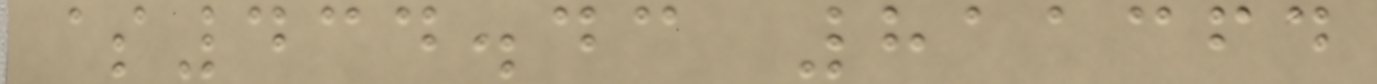$434.43 811364
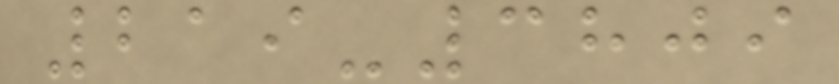219-3809
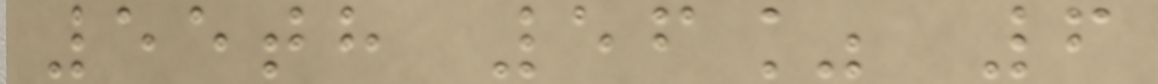55th 56% 6
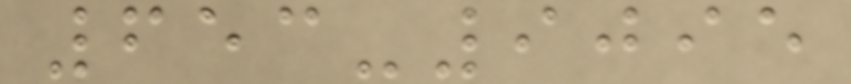653-9095
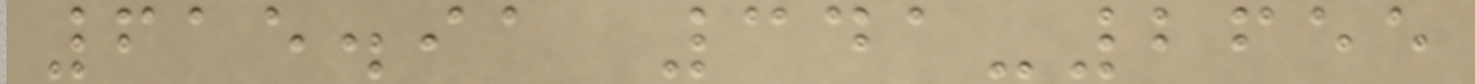615.91 341-2655
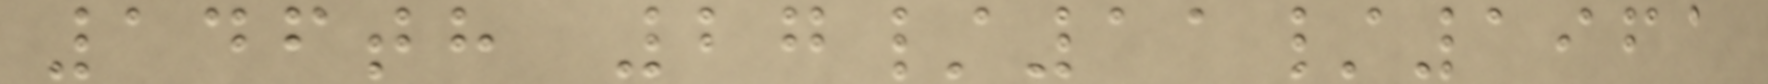146th 27/11/1961
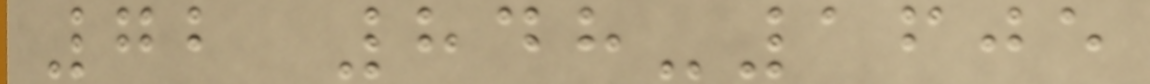72 848-1605
